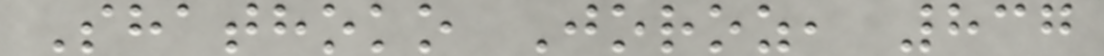Shathoko Joroz, 837
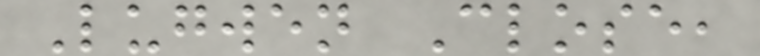Lugwen Close,
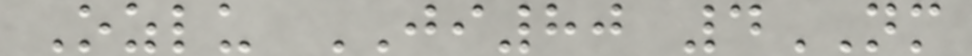Ozlu JI80 4NM
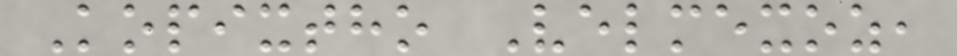Kopixtho Velmexoz,
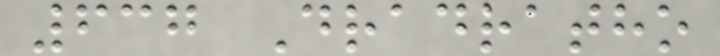637 Dradratho
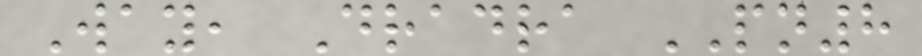Way, Dradra PN8
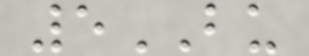5BU
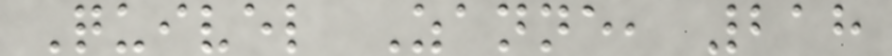Quivel Zanne, 218
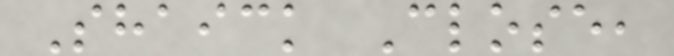Shaick Close,
